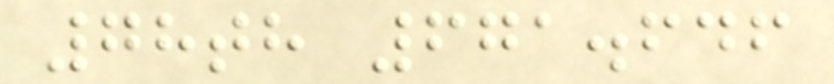78th 671.646
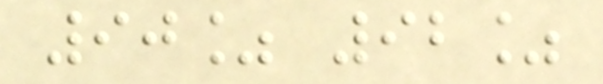90% 92%
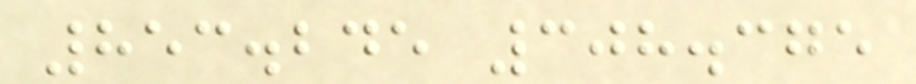853.245 308.375
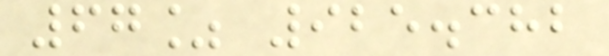67% 925.382
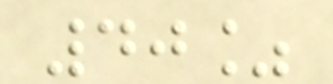40%
